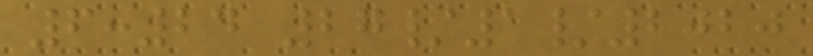6:24 27/1/2020
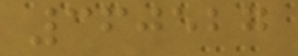360527
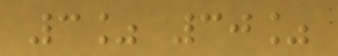3% 30%
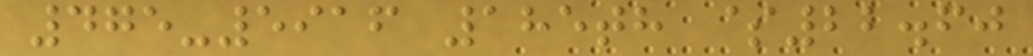475-5916 185th $22.60
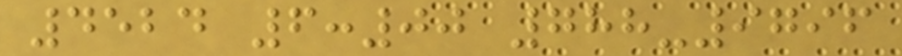4524 6:00 788-9796
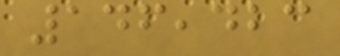146,423
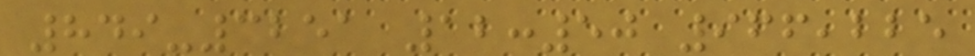849-3251 12:50 966,225
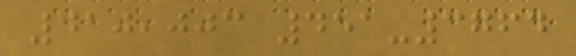410,003 451-3764
